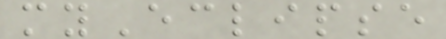myEclipse
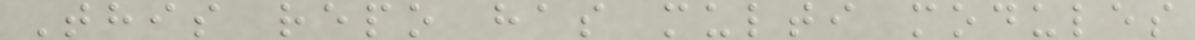This repo has multi modules
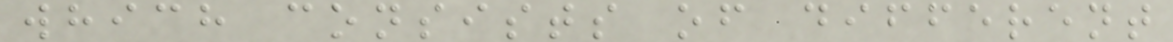which consists of different
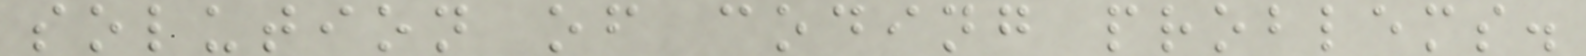solution of coding problems.
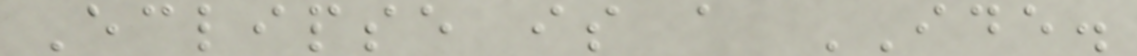Eclipse is a IDE.
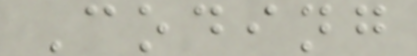Coding
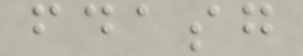fdasg
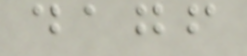dagf
